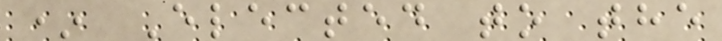* Elected to the
